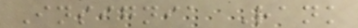Insignia Rank
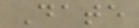Date
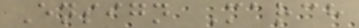Ensign March
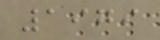1979
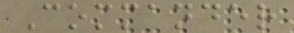Commander
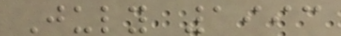July 1993
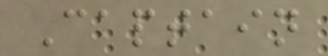Captain
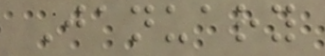January
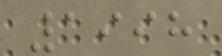1998
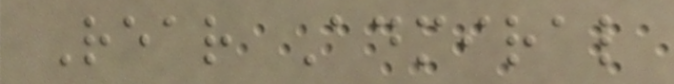Rear Admiral
